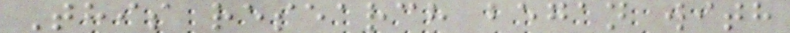This research began with
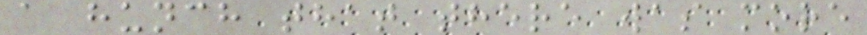a hunch that there was more
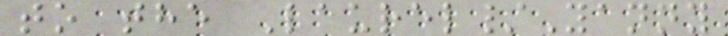to the Laurel/Yanny
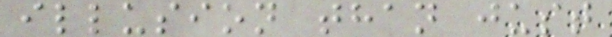illusion than just
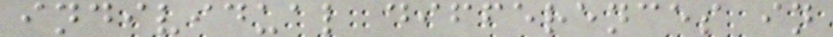individual differences in
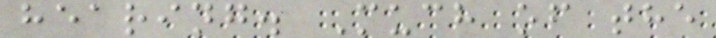hearing. Much of the
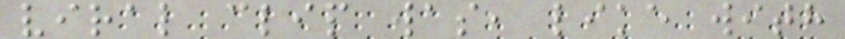viral clip was, like with
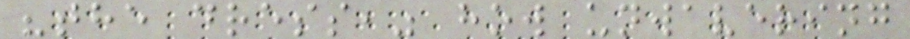"the dress," how unwavering
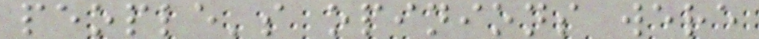people's opinions were
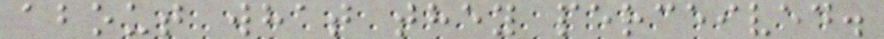about what they perceived.
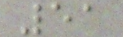51
